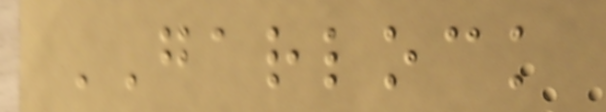GARLOCK
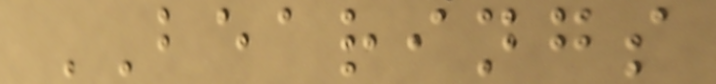BEARINGS
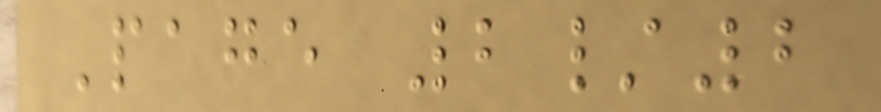Page 2/2
